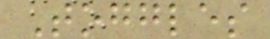Toggles
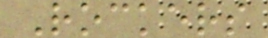Rockers
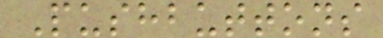Pushbuttons
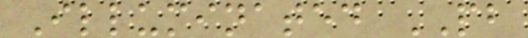Illuminated PB
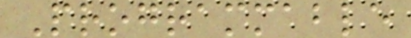Programmable
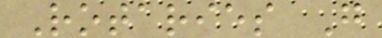Rotaries G
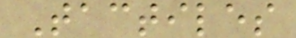Tactiles
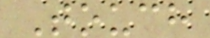Touch
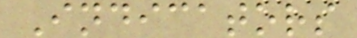Indicators
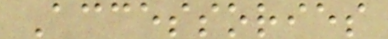Accessories
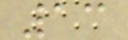13
